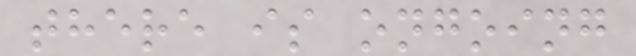there is ongoing
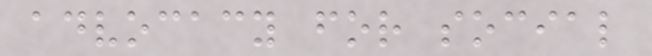advocacy for social
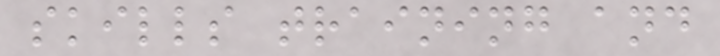skills training and
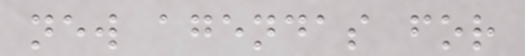new agendas for
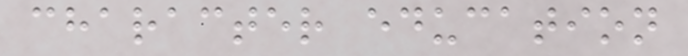character education
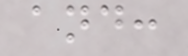and:
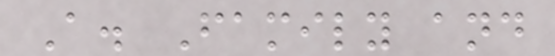A. Family and
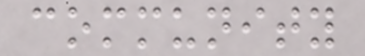community
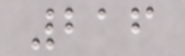216
